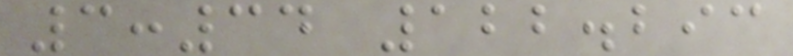3:34 122.293
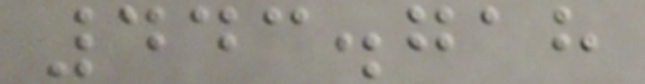443.718
